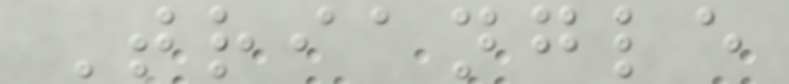Triangle
